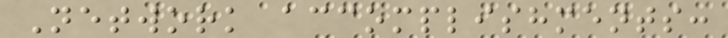Network accomplishments:
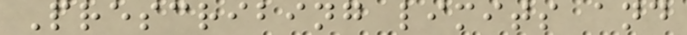Prescribing limits and
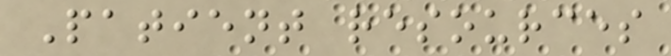Patient resources
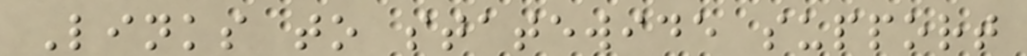Links to statewide support
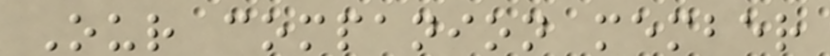Our companion member
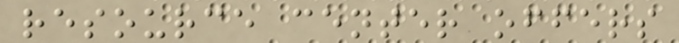resource center offers
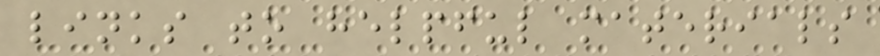links to helpful materials
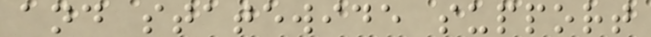and statewide support
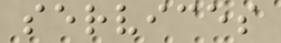services
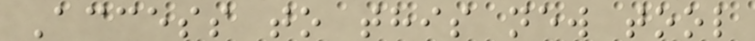Access to this new tool
